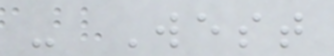- West
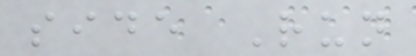side Run
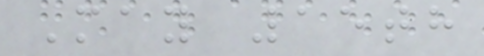May 15th
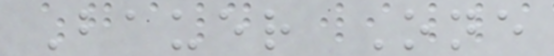Bauer One
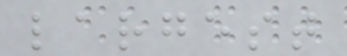largest
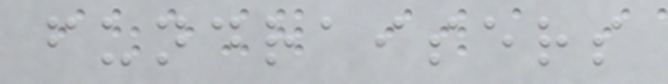fundraisers
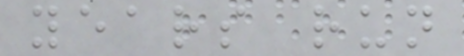years run
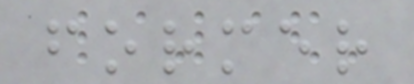former
